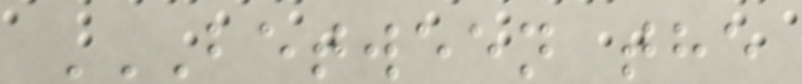BETWEEN THE
